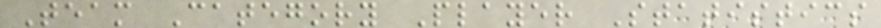Team Category Player Statistics
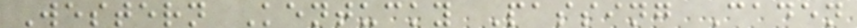Western Kentucky Passing Caden
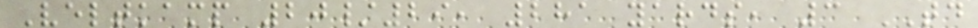Veltkamp 20/29, 281 yards, 3 TD
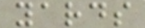yards
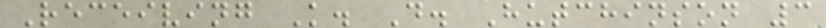Receiving K. D. Hutchinson 3
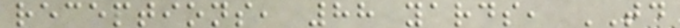receptions, 88 yards, TD
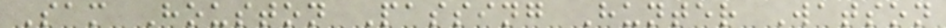Sam Houston Passing Hunter Watson
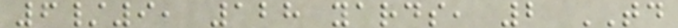6/9, 128 yards, 2 TD
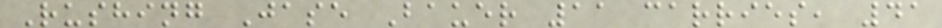Rushing Jase Bauer 11 carries, 41
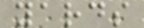yards
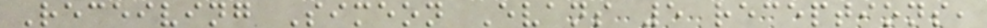Receiving Simeon Evans 5 receptions,
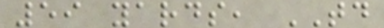59 yards, TD
